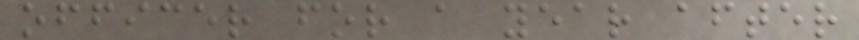officer for a year after
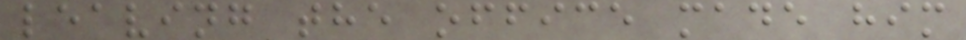leaving the office made him
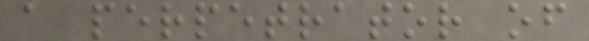a perpetrator of
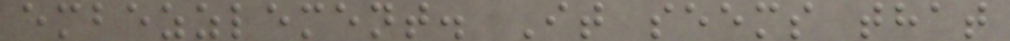embezzlement. It seems that
